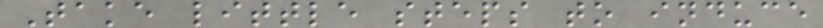Take little steps to induce
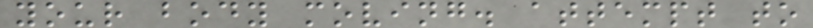your body moving. attempt to
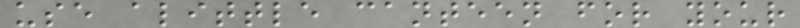use alittle canteen for your
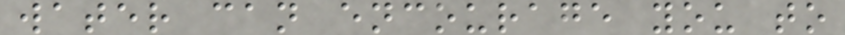water can encourage you to
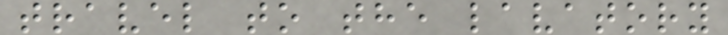travel to the lavatory
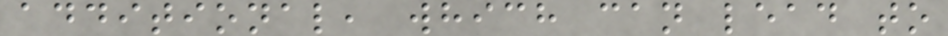additional, which can lead to
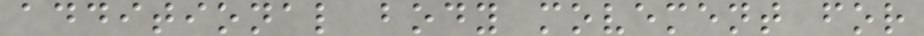additional body movement for
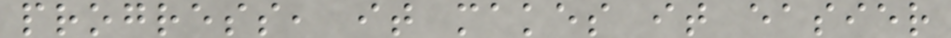progress, it makes it easier
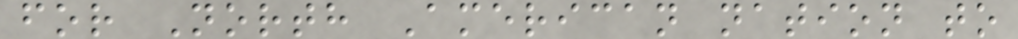for North American nation to
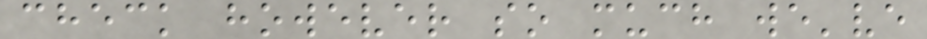check however so much we've
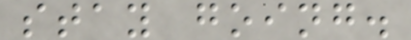stay going.
